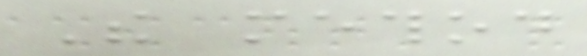The method
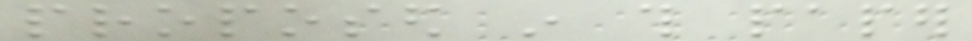proposed in this paper
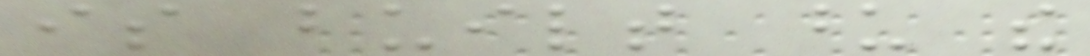is built upon the
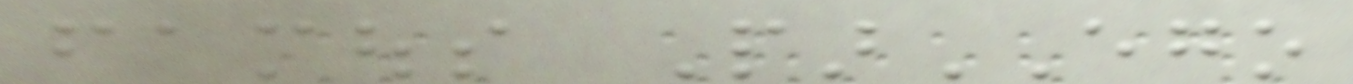famous ParEGO
